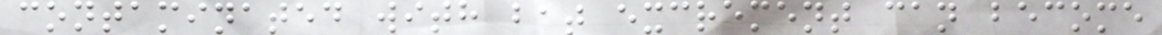contaminated with bat excrement can become
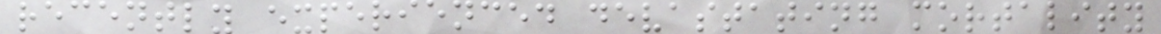recently experienced devastating mortality
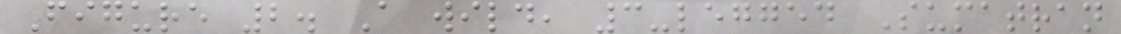Figure 2. A wild, 3-legged Sumatran
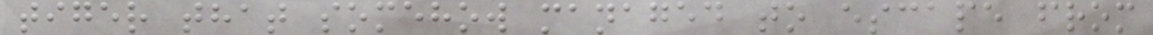tiger that somehow managed to escape from
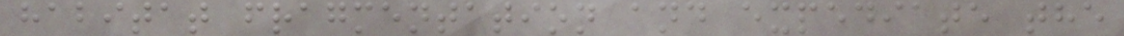habitat fragmentation and expediate the
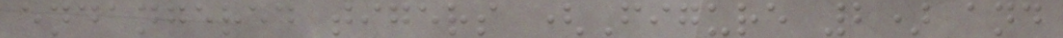endangered tigers (Figure 2) and
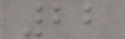22
